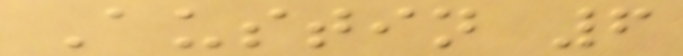Austin 6
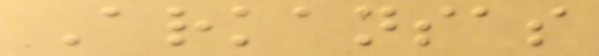Arkansas
